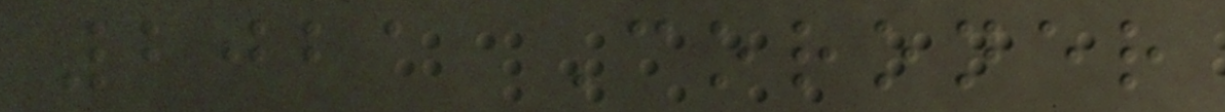2021 Coroner
